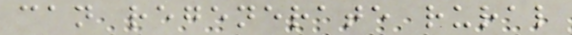can regenerate rural
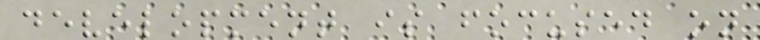development is focused on
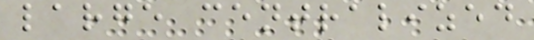large centralized
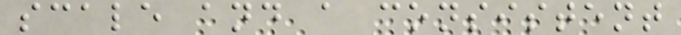scale and a consistent
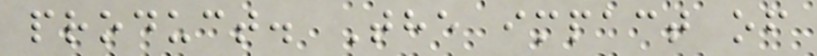product. The impact of
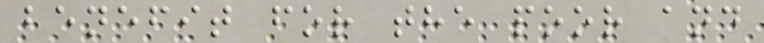benefit for the poor and
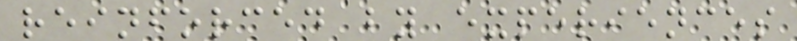reinforced by experiences
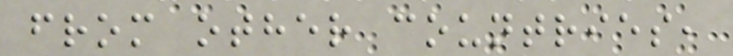from other countries,
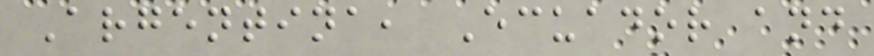Argentina, Ecuador and
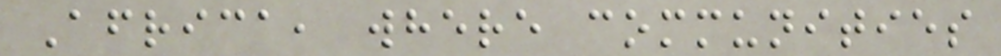Africa, where communities
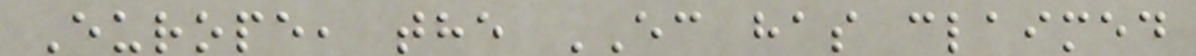Europe, the EC has claimed
